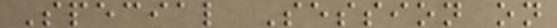Special Session on
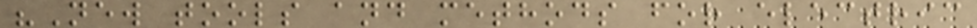"New tools and methods for electric
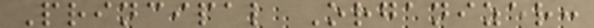Principal Organizer:
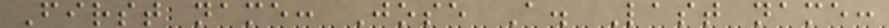First name: Jose A. Last name:
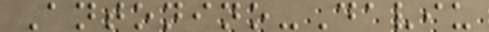Antonino-Daviu
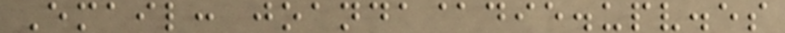Email: joanda@die.upv.es
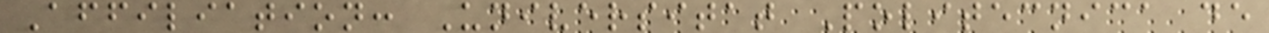Affiliation: Universitat Politecnica de
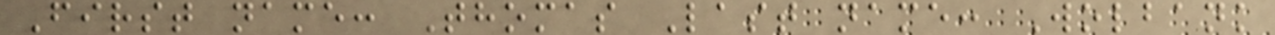First name: Thomas Last name: Wolbank
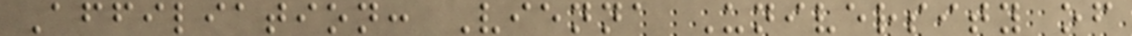Affiliation: Vienna University of
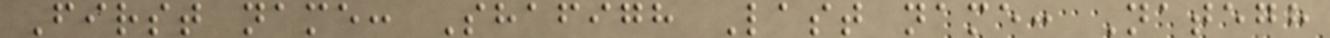First name: Shafigh Last name: Nategh
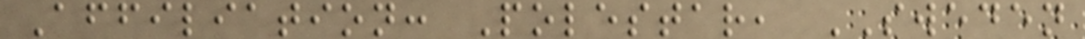Affiliation: Polestar, SWEDEN
